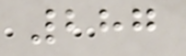287
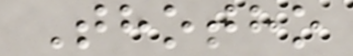Thotho
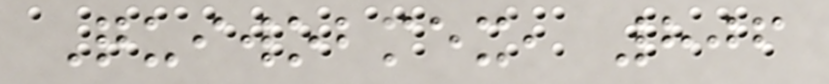Quiwobmex, 806
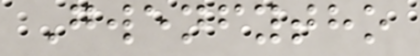Gwenfytho
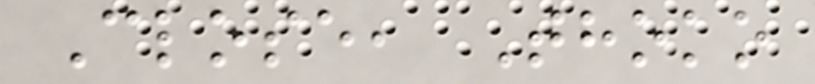Close, Thoko
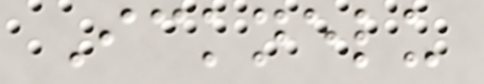Icknelu
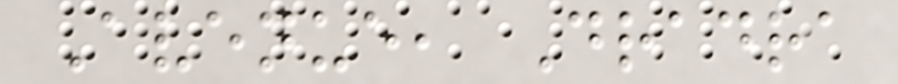Avenue, Dradra
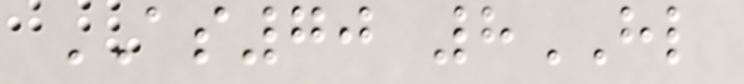AS70 8HL
